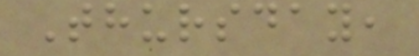Thursday,
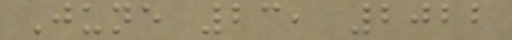June 23, 2022
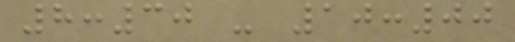8:30 - 10:00
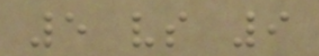5 vs 9
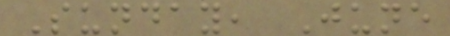Sunday, June
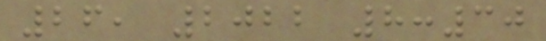26, 2022 8:30
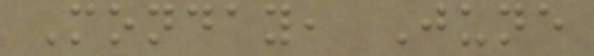Monday, June
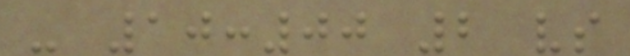- 10:00 2 vs
